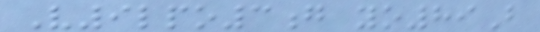V9lpo3g yo89B
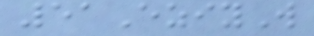51EziyW
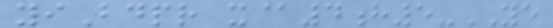yiBdpr x@4h5-YE
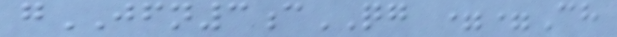gJFN3cQG ==Ch
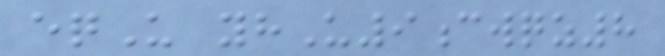eqU yhU9cwqz8
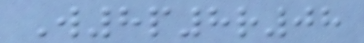W8p8r08
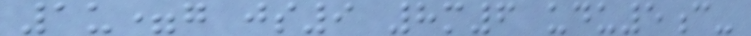1u=g js9 8m6 udu5c-
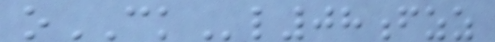oCKl08fzz
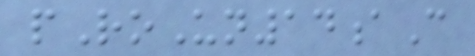pRoUn14aC
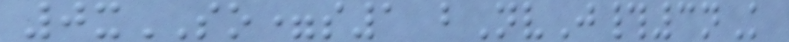0xSO=s1 bNvJ#3nK
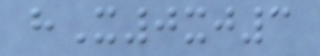hX0xj3
